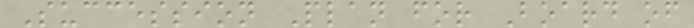Succession Plan for Board of
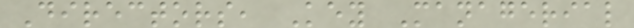Directors, Key Managerial
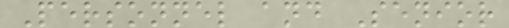Personnel and Senior
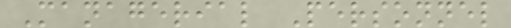Managerial Personnel
